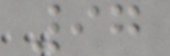97
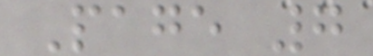Page 7
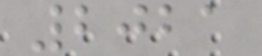2021
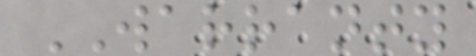WARRANTY
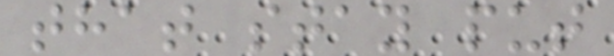that stay put
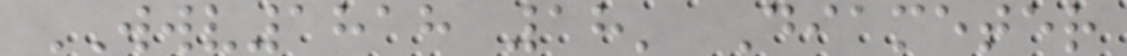WWV1818 18' Diameter
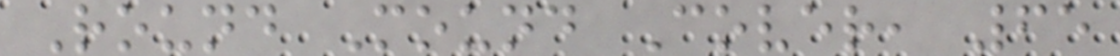Round Mound Cover, 65
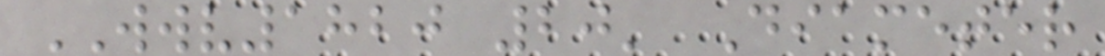WWV1820 20' Diameter
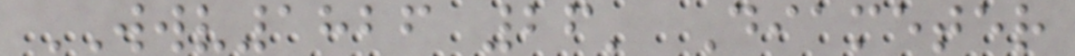WWV1826 26' Diameter
